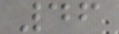46
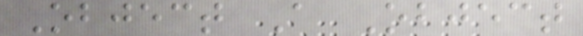Object A Object
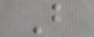B
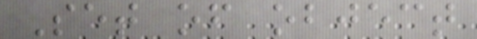Set of object
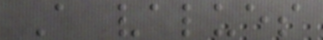A values
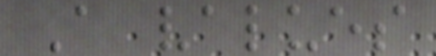A values
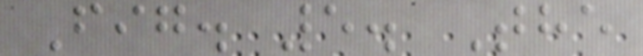Fig. 5. The
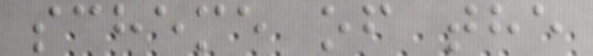scheme of the
